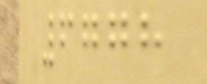6778
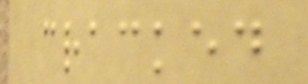cracked
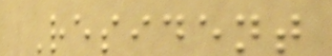Resident
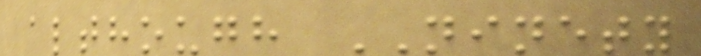although NINETY
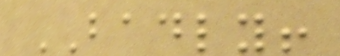BADLY!
